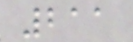211
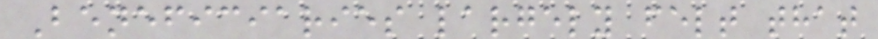Beneficiaries largely felt that
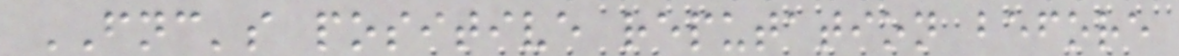FNC's positive reputation before
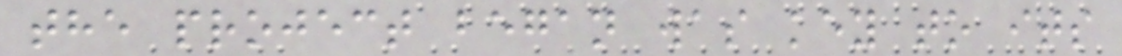the project began was key to its
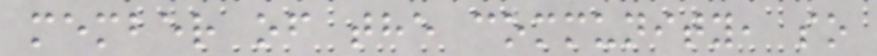member of the community, so
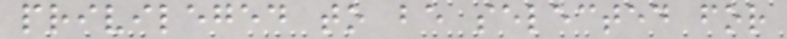privileged to be selected for
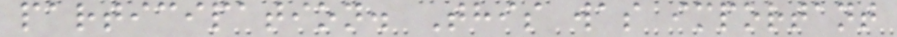participation. This was important
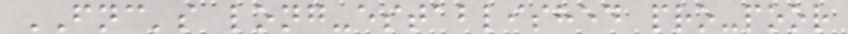FNC's long-established pro-poor
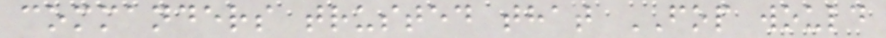commanders trusted that FOP would
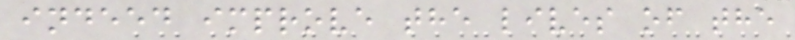indeed improve the lives of the
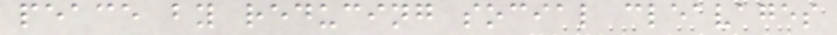peace by reducing social cleavages
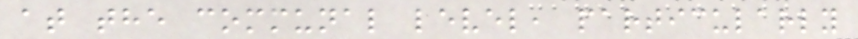at the communal level, particularly
